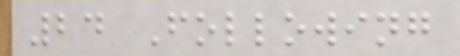24 Following
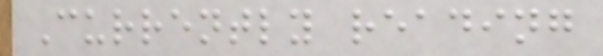Currently reading
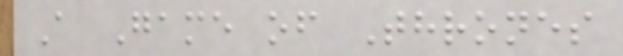A Game of Thrones
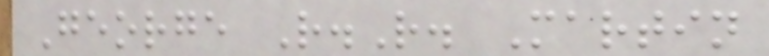George R.R. Martin
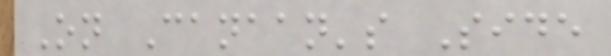On Canaan's Side
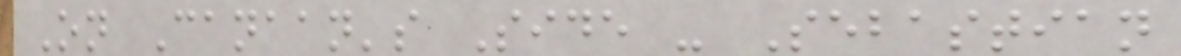On Canaan's Side - Sebastian
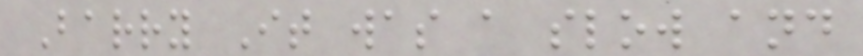Barry It was a slow and
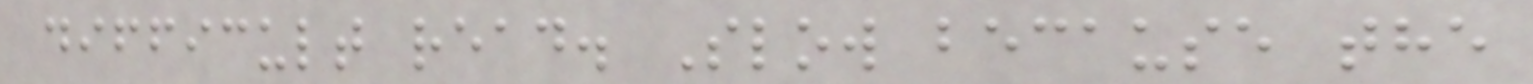difficult read. Slow because the
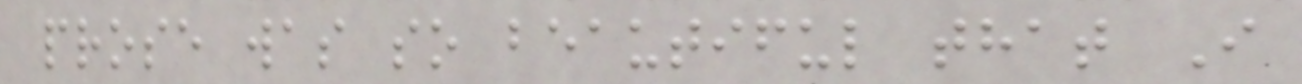prose was so beautiful that I
